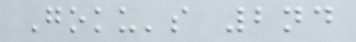Goku's 2nd
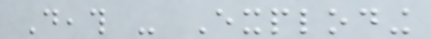Death - Exploding
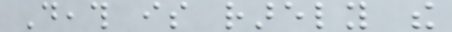Death is rarely the
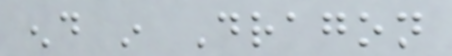end in Dragon
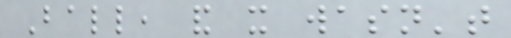Ball, and it wasn't
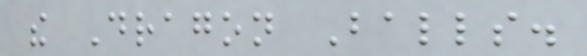the Dragon Balls.
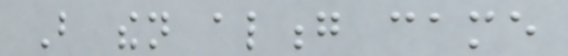But then along came
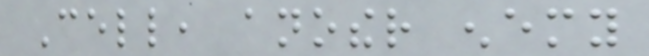Cell, another enemy
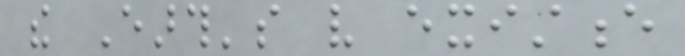the Earth's very existence
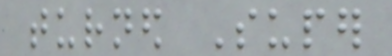turned Super
